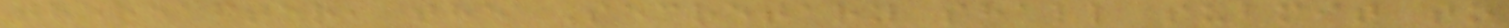thereafter, the Secretary shall submit to
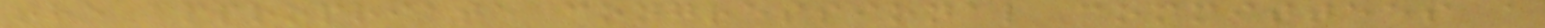the appropriate congressional committees a
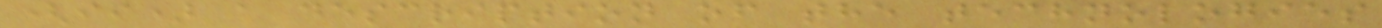(ii) a description of the technologies
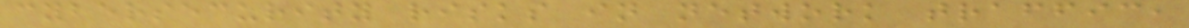cybersecurity risks in network traffic,
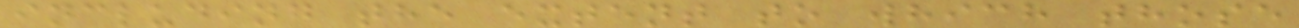including the extent to which those
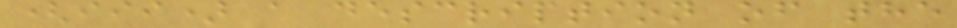(iii) a description of the
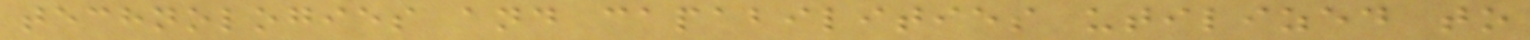technologies and capabilities utilized to
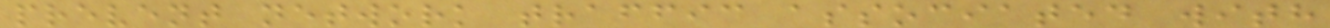prevent network traffic associated with
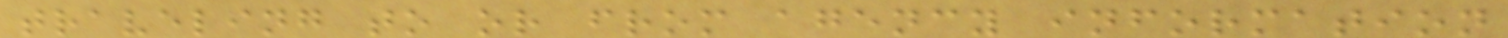traveling to or from agency information
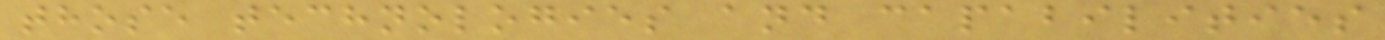those technologies and capabilities
